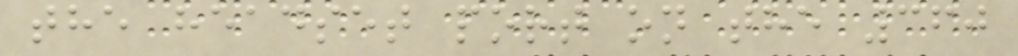the headset port on the 360
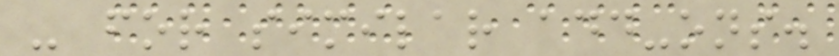- for similar add-ons.
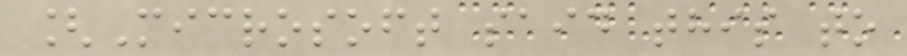[Microsoft said this to
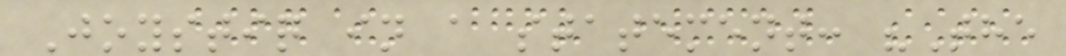Joystiq in a statement: "The
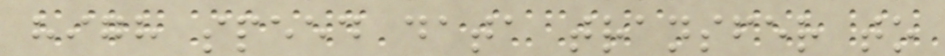high speed data transfer to
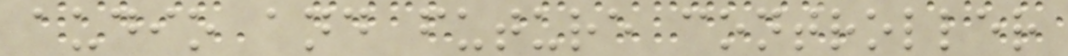audio and future controller
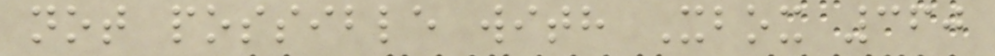not possible with Xbox 360
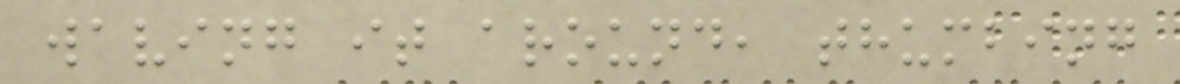waving it around, thumbing
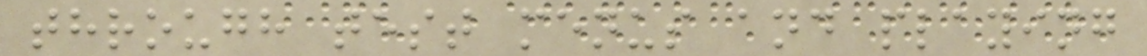through test menus and playing
